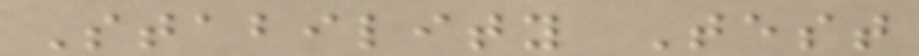Stability Test
